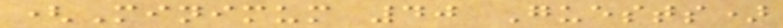(Minimum 40 Guests)
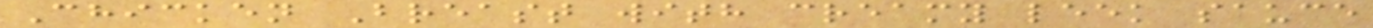Chicken Breast with creamy leek sauce
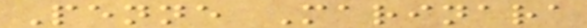Penne Marinara
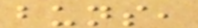buns,
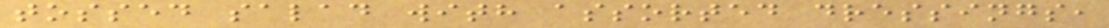tossed salad with assorted dressings,
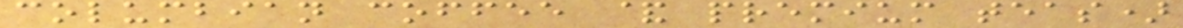columbian coffee & premium teas)
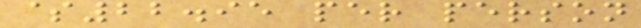$22.95 per person
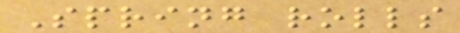Spring rolls
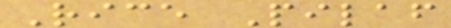Rice Pilaf
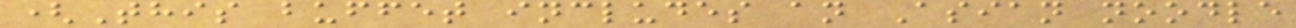(This buffet includes an Asian noodle
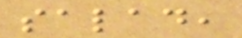salad,
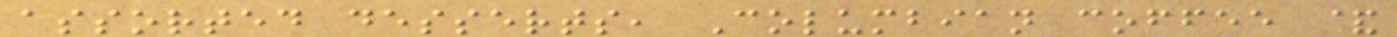assorted desserts, Columbian coffee &
